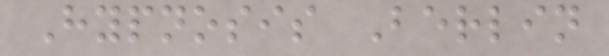Hypnosis Berlin
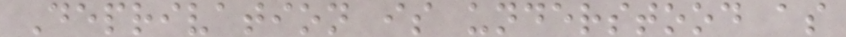Deprivation is understood as
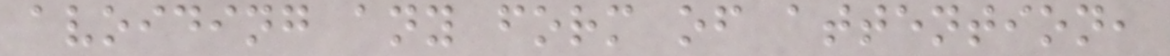avoiding any form of attention,
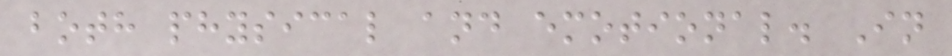both physical and emotional. In
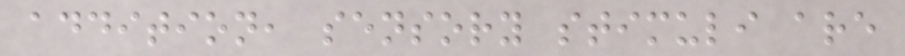addition, sensory stimuli are
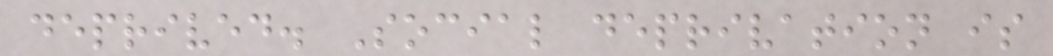deprived. Social deprivation is
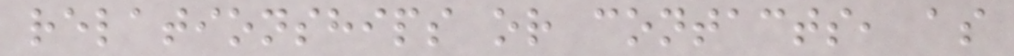relationships or contacts, as
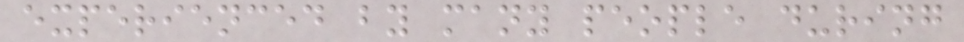experienced by many people during
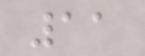11
